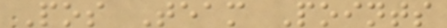Pos Team Points
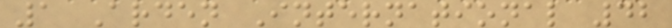1 Arden International 42
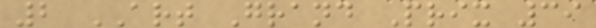2 ART Grand Prix 39
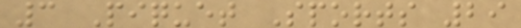3 Piquet Sports 29
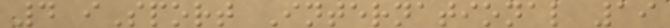4 iSport International 19
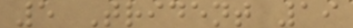5 Trident 19
